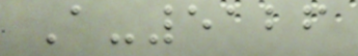A-5126
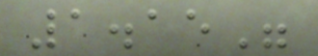1.15"
